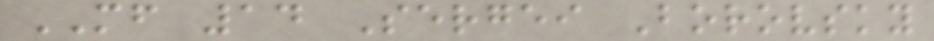MF 14 Sergei Borovsky
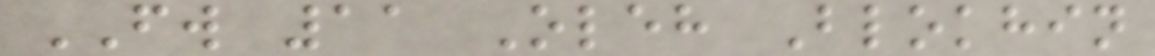FW 11 Oleh Blokhin
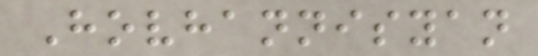Hovhannisyan
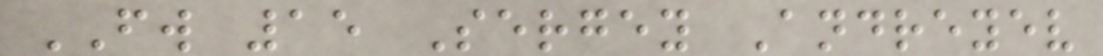FW 15 Sergey Andreyev
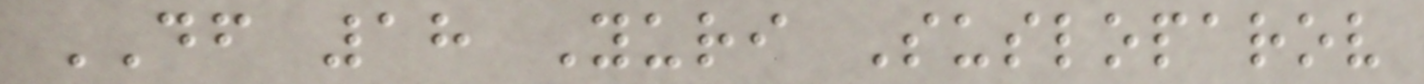DF 18 Yuri Susloparov
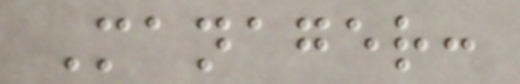Manager:
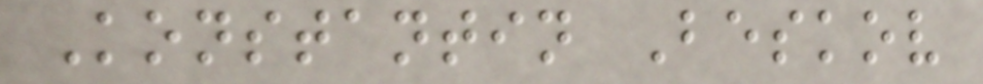Konstantin Beskov
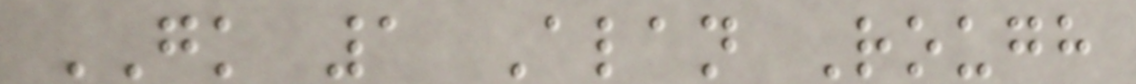GK 1 Alan Rough
